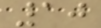10
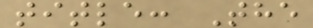title: The
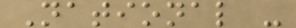National -
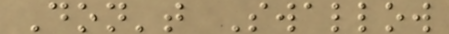Don't Swallow
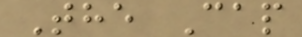The Cap
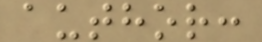author:
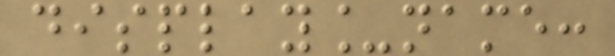display_name:
